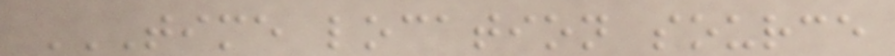TIME LOCATION SOURCE
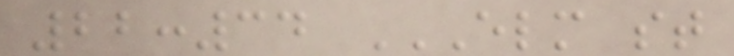22:34 ELM ST
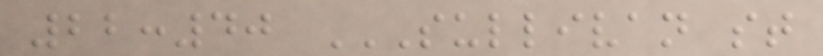22:40 SULLIVAN ST
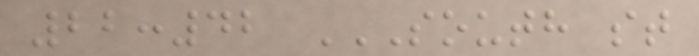22:42 SOUTH ST
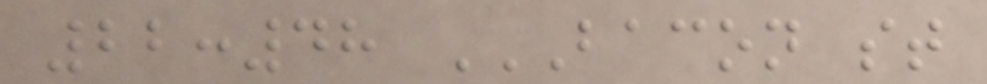22:48 BACON ST
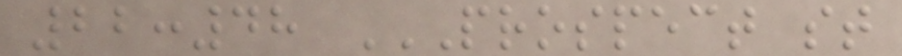22:48 PROSPECT ST
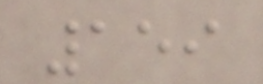159
